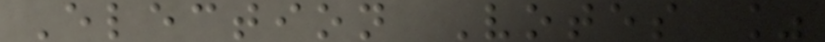Election Votes %
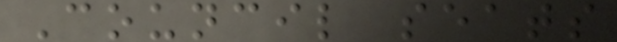Council seats
